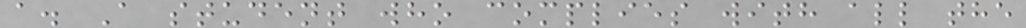a. A student who complies with all the
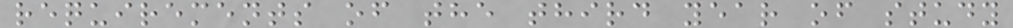requirements of the third year of study
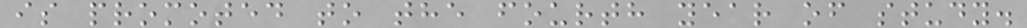is promoted to the fourth year of study.
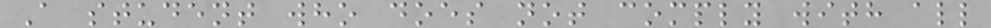A student who does not comply with all
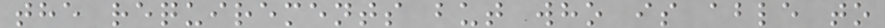the requirements but who is able to
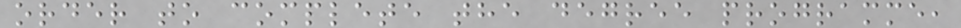order to complete the degree programme,
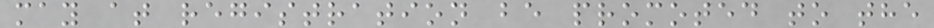may at registration be promoted to the
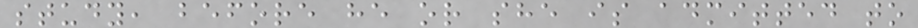study, before he or she is admitted to
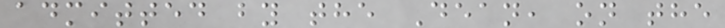admitted by the Dean, on the
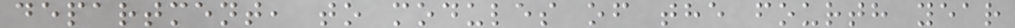department, to modules of the fourth year
